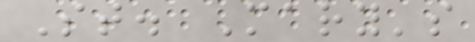St. Mary's
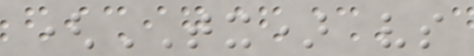(TX) vs
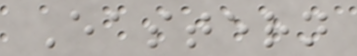Eastern
